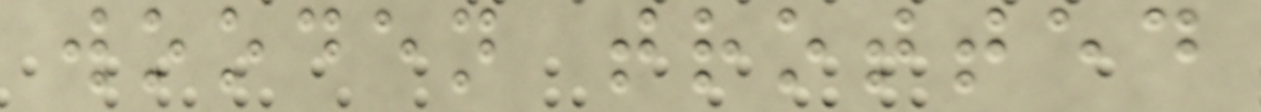wooden trotted
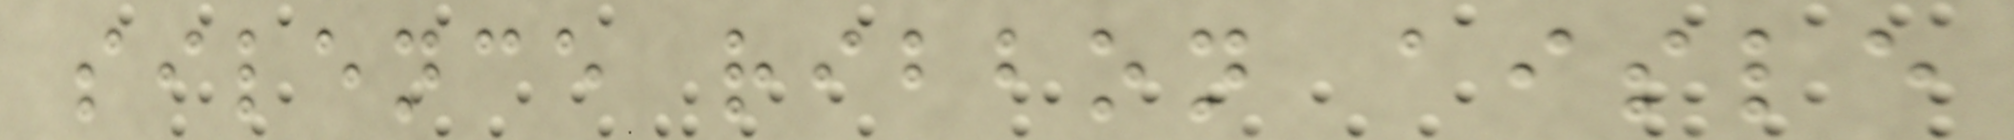silence ribbon aisle
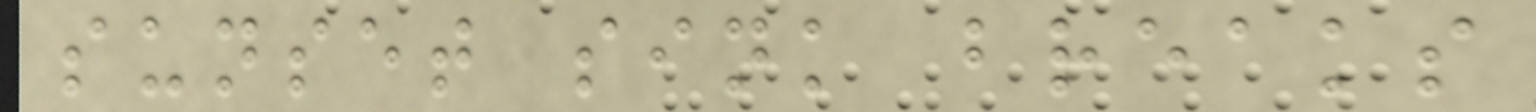sunset sink breaks
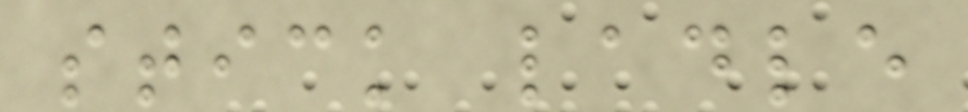stick ladle
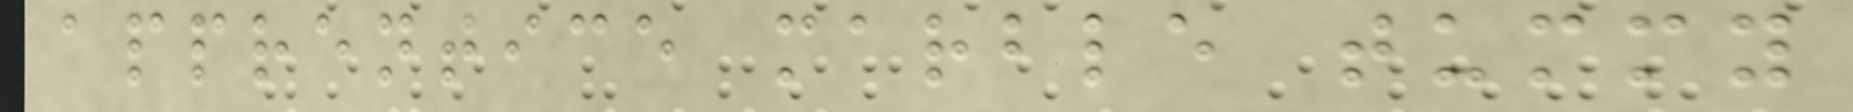apprentice marble tummy
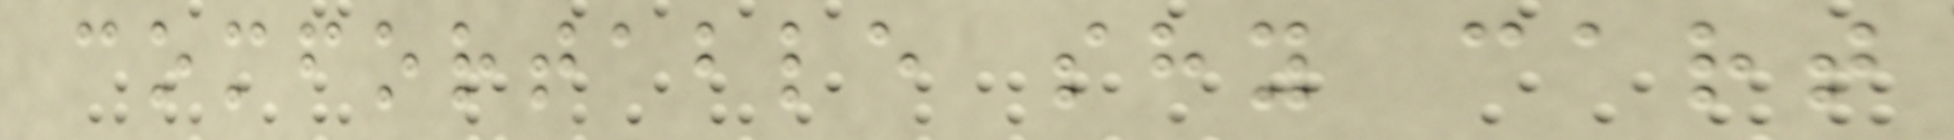comfortable shy cart
